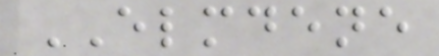ELMDENE
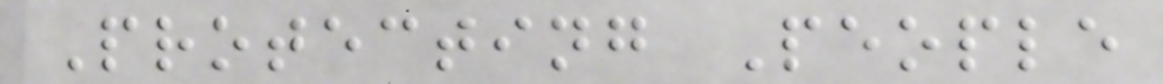Protecting People
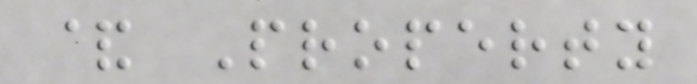& Property
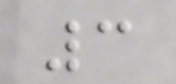3
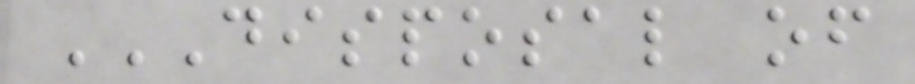DISPOSAL OF
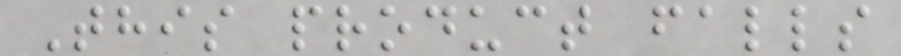This product falls
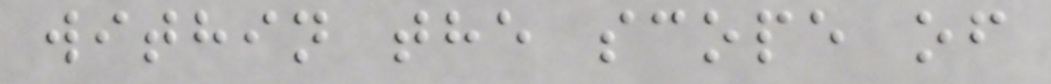within the scope of
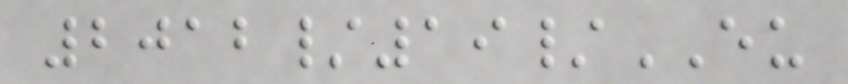2012/19/EU
